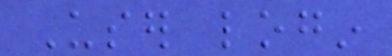User login
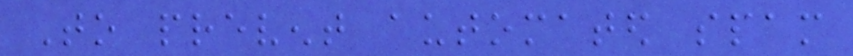To prevent automated spam
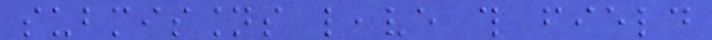submissions leave this field
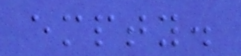empty.
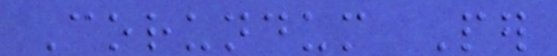Corundum Per
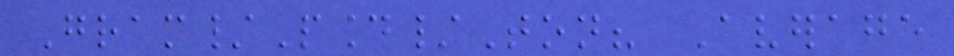Gram/Pound/Ton? Average
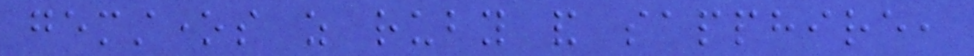gemstones as ruby and sapphire,
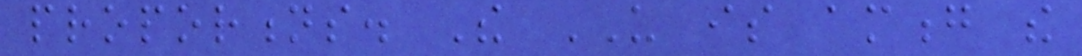proportions. The US is among the
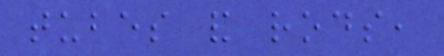tubes and rods,
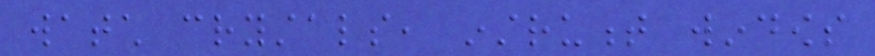watch crystals, instrument windows
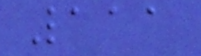111
